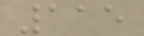115
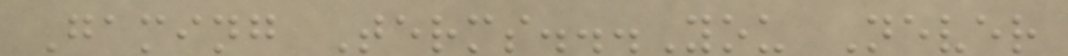Gaming Terms...You Never
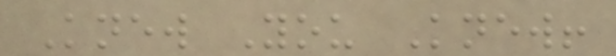Knew You Knew!
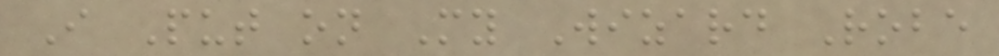I Put on My Wizard Robe
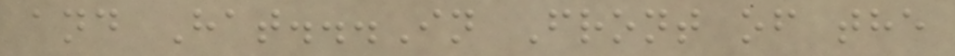and Hat...In Front of the
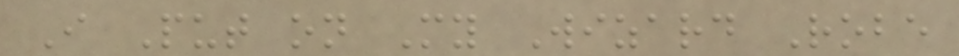I Put on My Wizard Robe
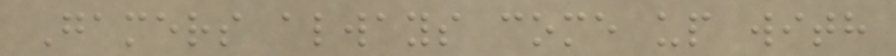Gamers always come up with
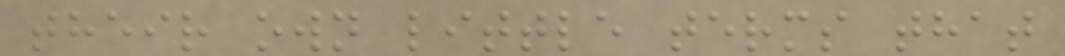their own little terms that
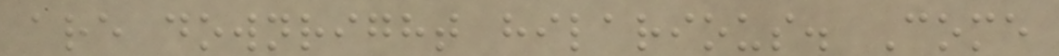are downright hilarious. Come
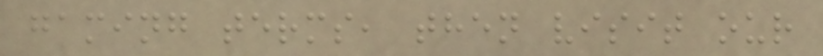gaming terms, then visit our
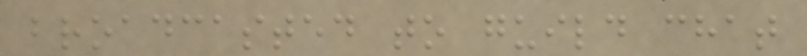broadcasted to guild chat
